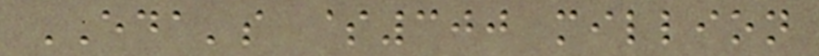EDA's $300 million
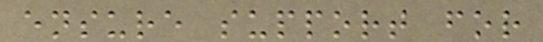ensure support for
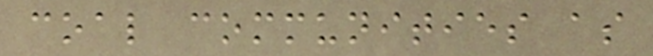coal communities as
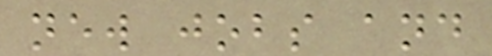new jobs and
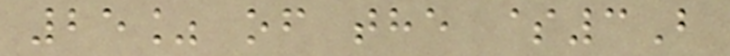25% of the $3B
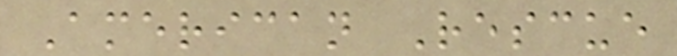American Rescue
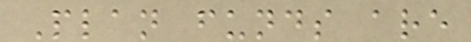Plan funds are
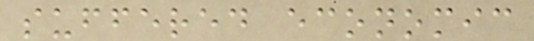suffered economic
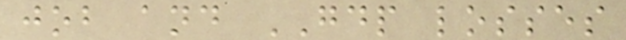job and GDP losses
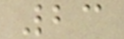23
